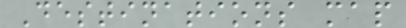Destinations map
